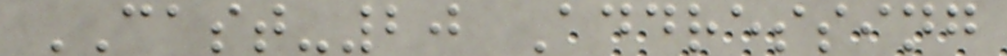CAST-20 Addressing
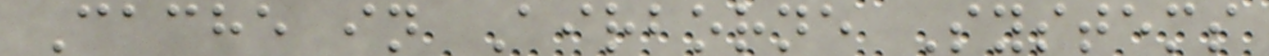Cache in Airborne Systems
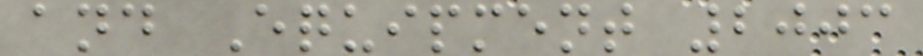and Equipment 2003
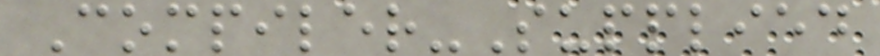Compiler-Supplied
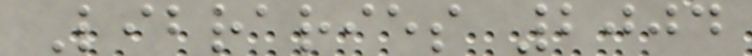Libraries 2004
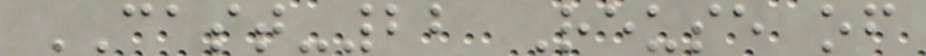CAST-22 Reuse of
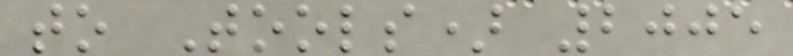to Tools) 2005
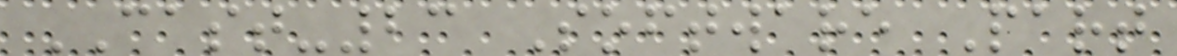CAST-23 Software Part
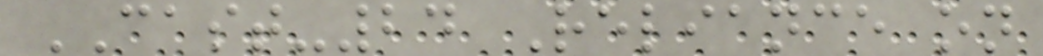CAST-24 Reliance on
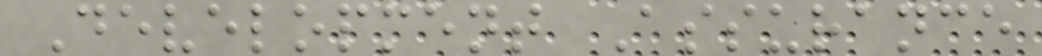Development Assurance
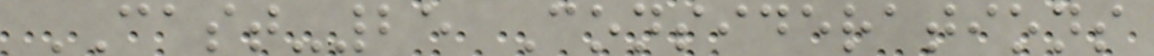CAST-25 Considerations
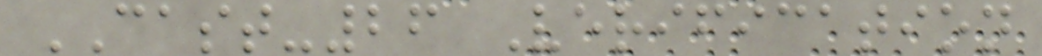CAST-26 Verification
